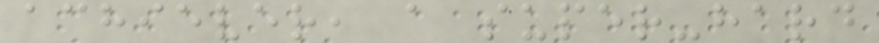achiever, a super-hard
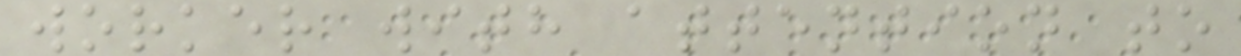worker with attention to
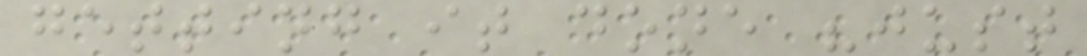getting it done "just
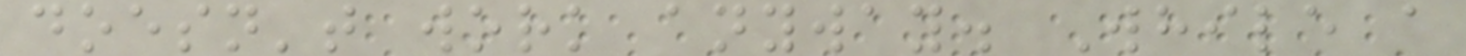doesn't work anyway. While a
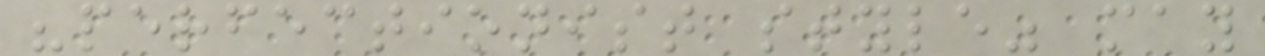"perfectionist style" may
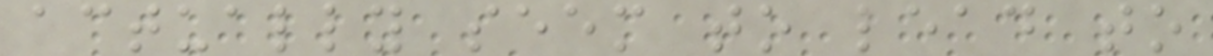actually seem to lead to
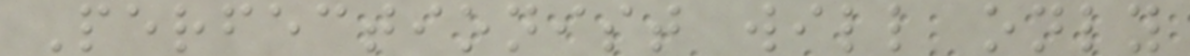Perfectionist will only
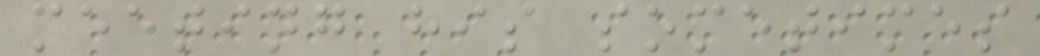meeting his sometimes
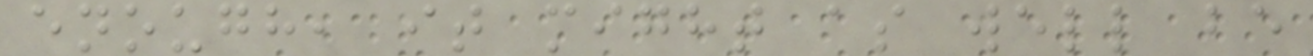enough, it might as well be
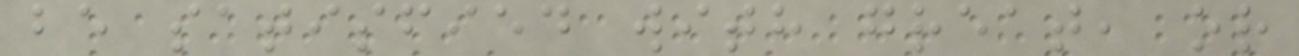be satisfied with great, or
